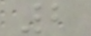2
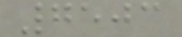7503
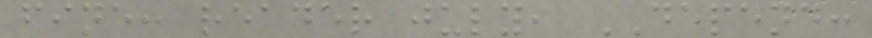fine: reader july, DEPEND:
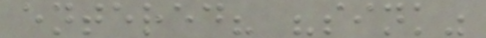entered? "sink"
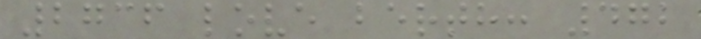2736 love berth: 472
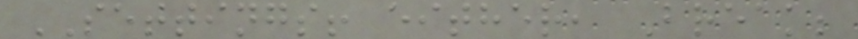SETTINGS! either, Break;
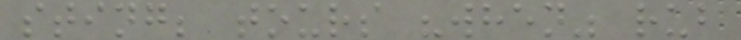sting; tours "when" rub
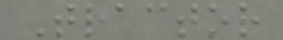Tractor
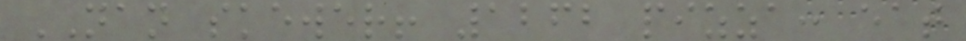NAN skewer! 1262 pizza: eat
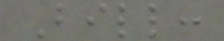Bill:
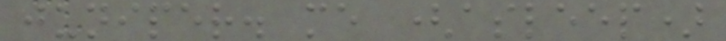juniper. me (asleep)
